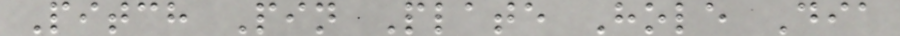Pitch Pin Plate Hole Dia
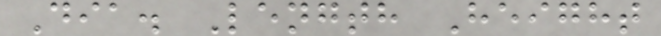Dia. Length Height
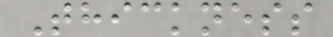Thickness
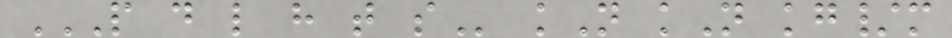P D L H T S kN kN kg/m
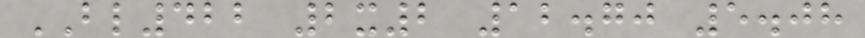BL422 2x2 12.70 5.08
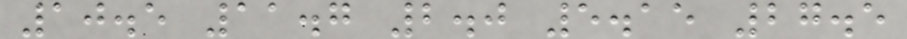10.5 11.7 2.0 5.15 27.5
